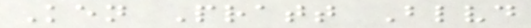Ken Pratt Blvd
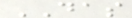DAS
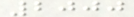2000
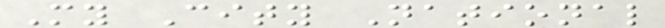My City National
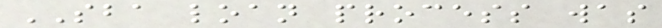SBA loan process was
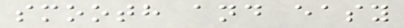smooth and easy
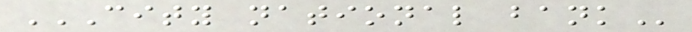CITY NATIONAL BANK
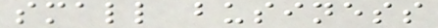small business
